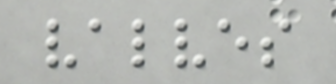valves
